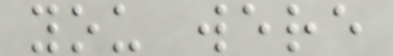you were
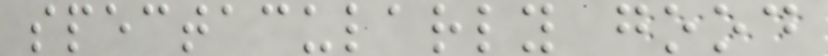spectacularly good
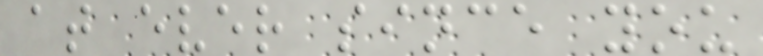at ever since you
